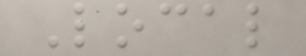Local
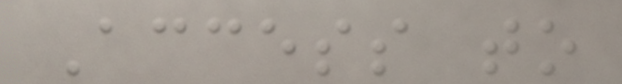Access to
